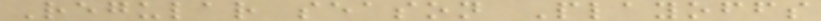Regular season Playoffs
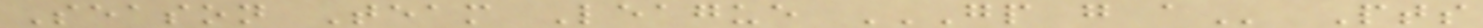Season Team League GP G A Pts
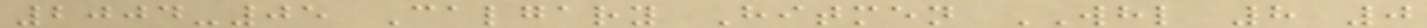2004-05 Calgary Hitmen WHL 8 0
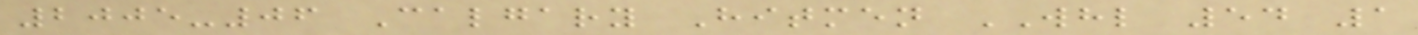2005-06 Calgary Hitmen WHL 54 1
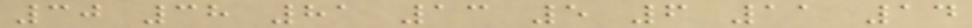30 38 81 13 5 6 11 14
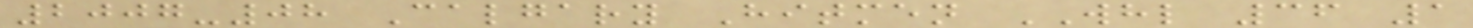2007-08 Calgary Hitmen WHL 36 1
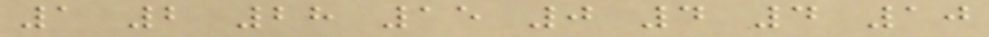1 2 28 15 0 4 4 10
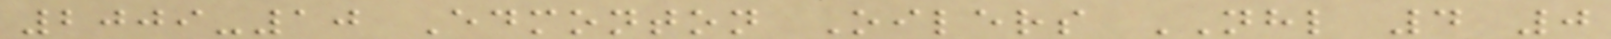2009-10 Edmonton Oilers NHL 4 0
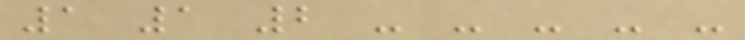1 1 2 - - - - -
